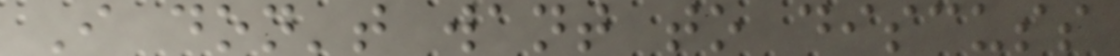I don't want to discuss
